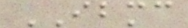IBMC
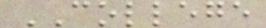COLLEGE
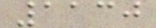1130
